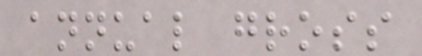annual gross
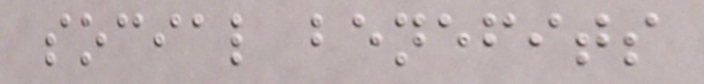social benefits
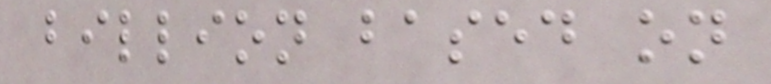billion based on
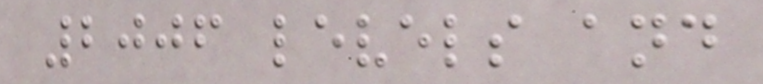2006 levels and
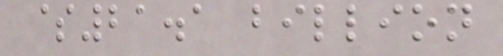$21.1 billion
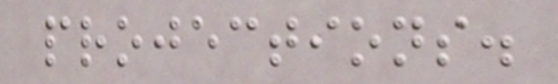projections.
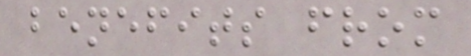benefits from
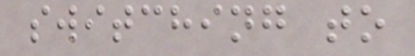switching to
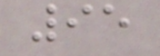95
